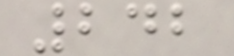242
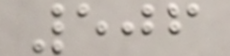506
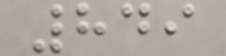849
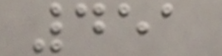451
